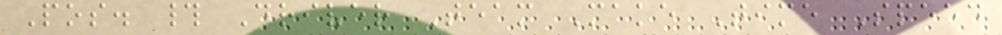Pos. # Driver Team Make Time Speed
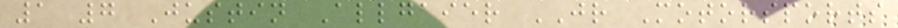1 7 Justin Allgaier JR Motorsports
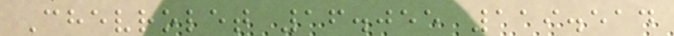Chevrolet 16.055 119.514
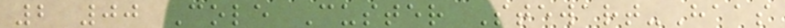2 00 Cole Custer Stewart-Haas
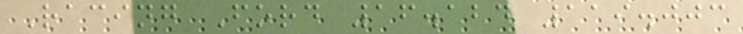Racing Ford 16.124 119.003
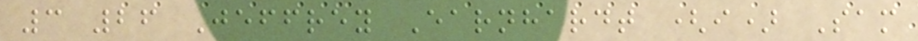3 26 Jeffrey Earnhardt (i) Sam
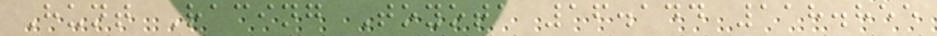Hunt Racing Toyota 16.144 118.855
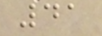41
